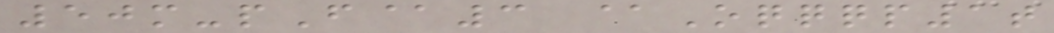50m-pF@3 @Oqqqp1t
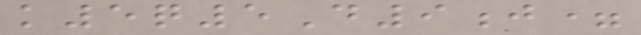k5q5D9j=
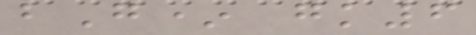bG* gk6
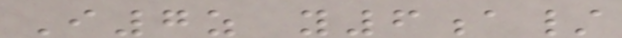I7z y6a/
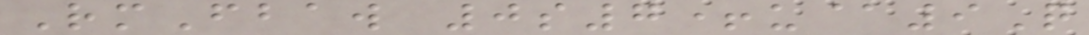RmFbaw 0s7+u@9Q
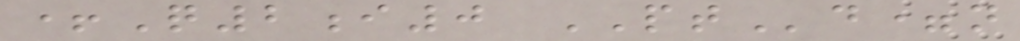+Q2i0 PTd=n
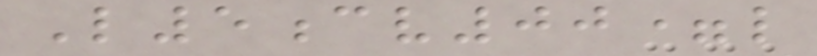L5cv00=l
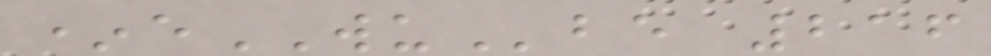*eWUbe 216
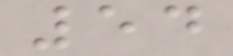54
